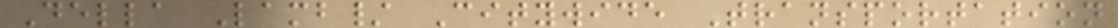Della Lamb/ Citywide Transportation
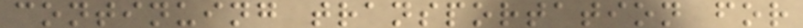continuing transportation for
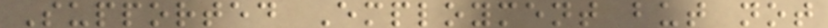Supported Employment but not
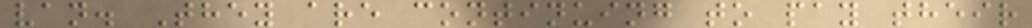van. They are continuing to pay their
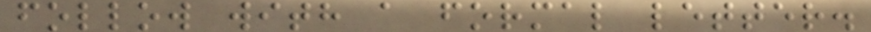follow with a formal letter.
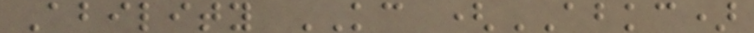Ability KC (ABKC)
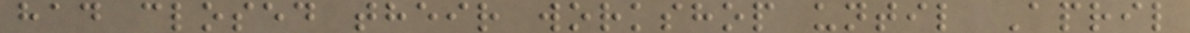had closed their workshop until April
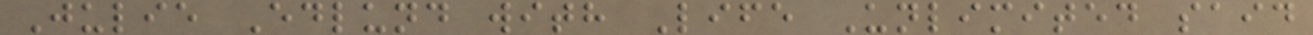Julie Edlund with Life Unlimited said
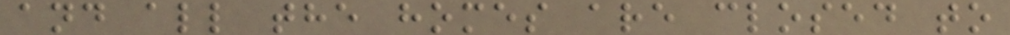and all the homes are closed to
